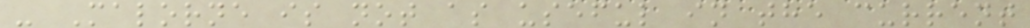- Malorne is not as useful in the current
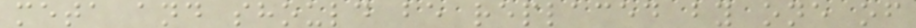meta and should be replaced by one of
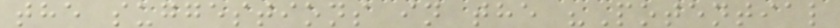the suggestions in the "Potential
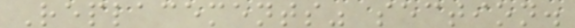Replacements" section.
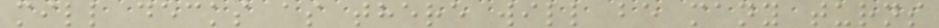mill decks as there will be many turns
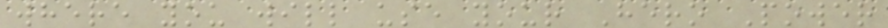where you will use your Hero Power
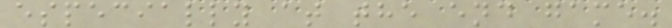especially at the end game.
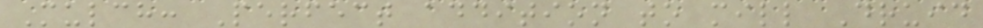Mulch: Perfect addition to mill Druid
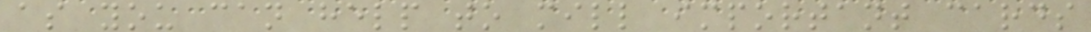as you can help to mill important cards
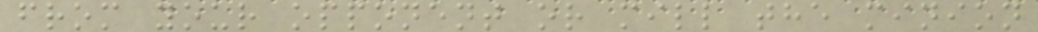from your opponent or mill the minion
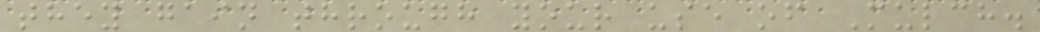they gain through your use of Mulch.
